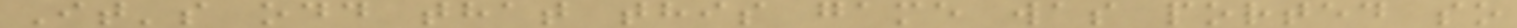It's odd that this game was ported so
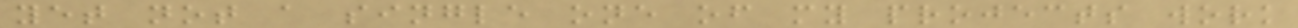yet not a single one of my projects work
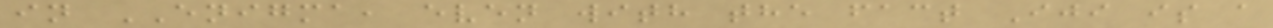in ENIGMA, even with the fact Iji is a
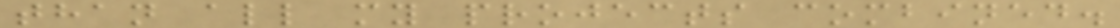than all my projects combined.
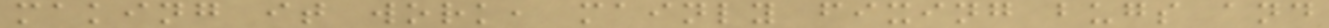making it work, mainly fixing bugs and
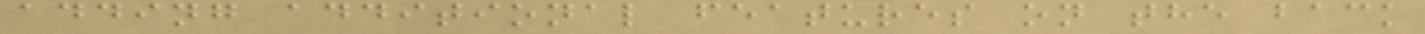adding additional features on the back
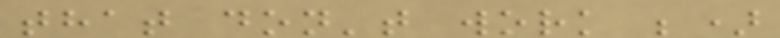that don't work ;)
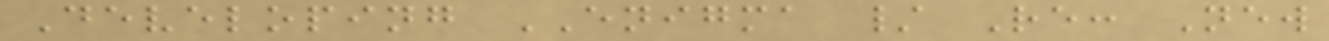Developing ENIGMA / Re: New
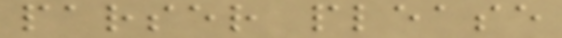parser please
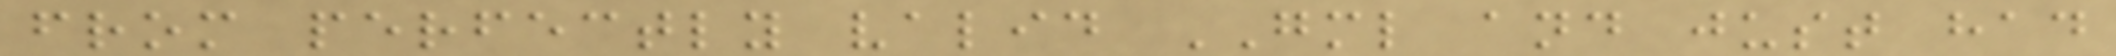from perfectly valid GML and just had
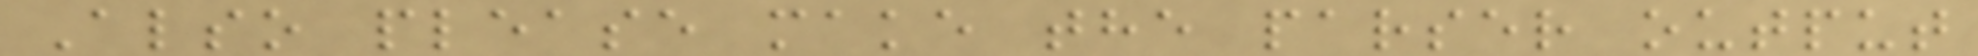Also please make the parser output
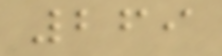269
